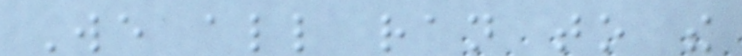We all ran to the
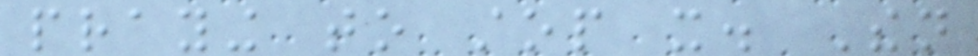praying to stop it. Then
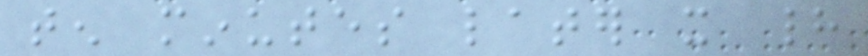ten minutes later it had
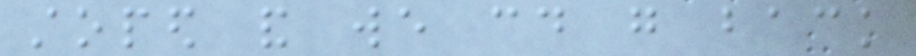stoped and we could go back
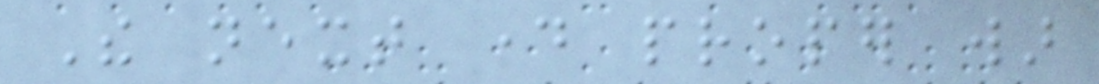The next day proper war
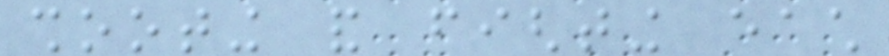shooting and fighting each
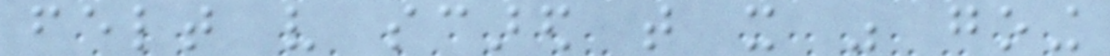felt very scared that it was going
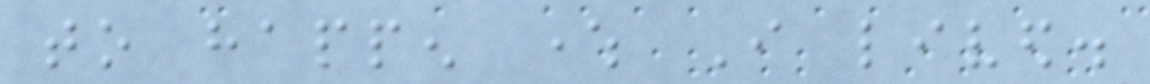to happen where I lived.
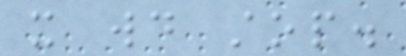it would stop.
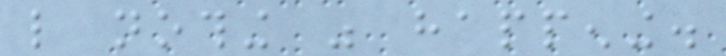like nothing was happening.
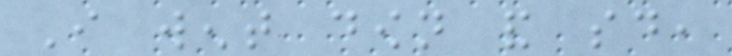I went down and said,
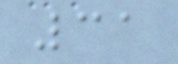31
